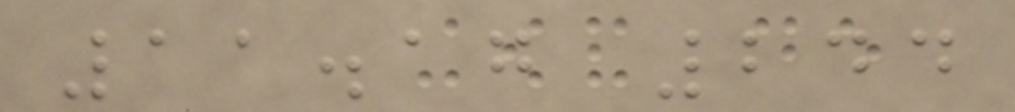11.17 244
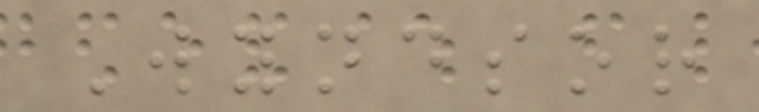Wyndsor
